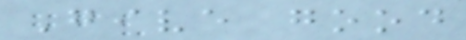Give good
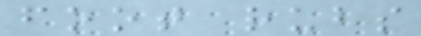foot rubs
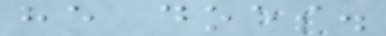he does.
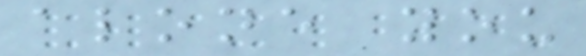alone you
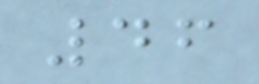46
